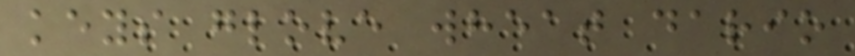keys glove wheat dario
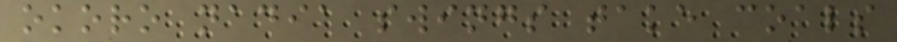okoro nadia swings take coals
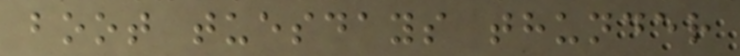boot tuesdays thunder
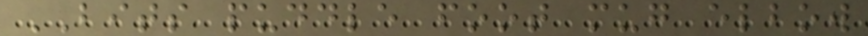BITS puddle foot mug elbow
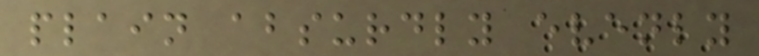plain absurdly evenly
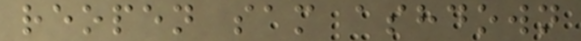reopen sam ashdown
